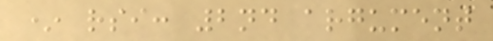* rsi: 2nd argument
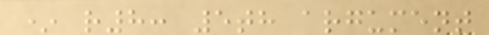* r8: 5th argument
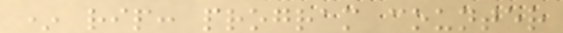* rip: program counter
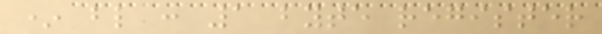* bl : 1 byte register
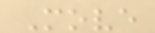Move
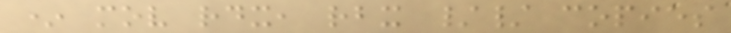* mov rdx, rbx // copies
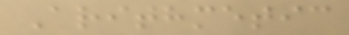Arithmetic
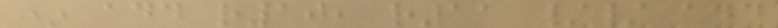* add r10, r11 // add
